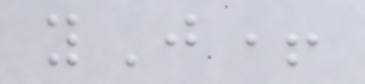yJ+
